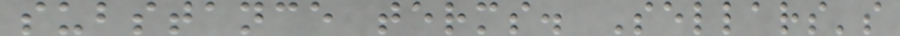substance terms. Sellars's
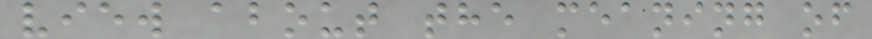view about the meaning of
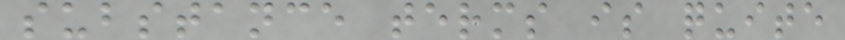substance terms is quite
